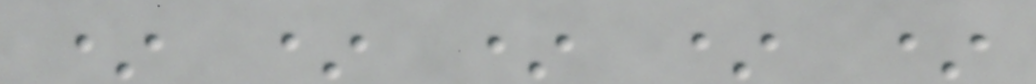* * * * *
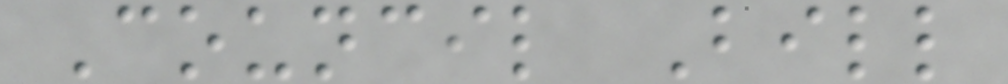Council Bill
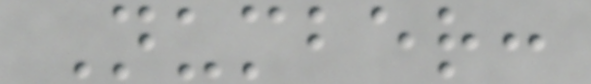Number:
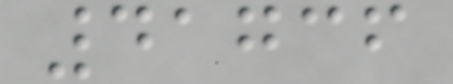41736
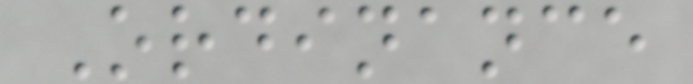Ordinance
